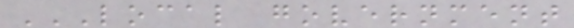LOCAL GOVERNMENT
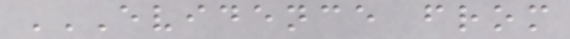EVIDENCE FROM
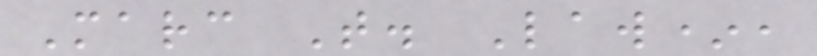Marc T. Law*,
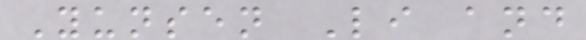Yunsen Li and
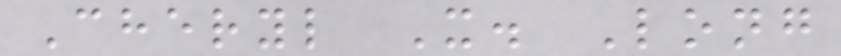Cheryl X. Long
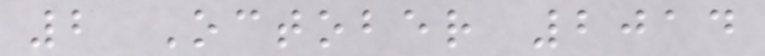2 October 2014
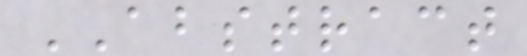ABSTRACT
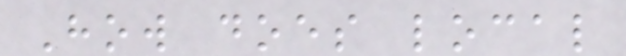How does local
